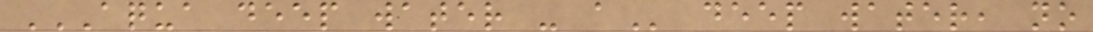AQUA DEEP WATER - A deep water, no
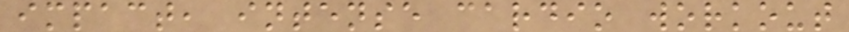impact, intense cardio workout
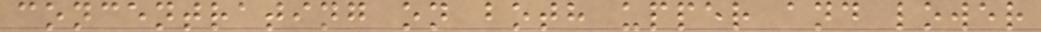concentrating on both upper and lower
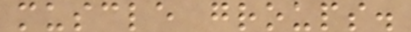muscle groups.
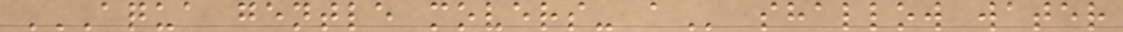AQUA GENTLE MOVERS- A shallow water
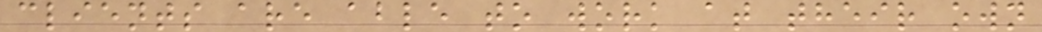clients are able to work at their own
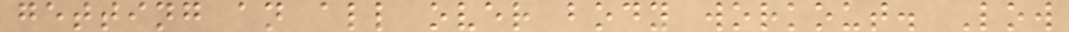getting an all over body workout. Low
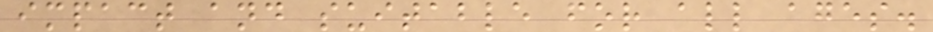impact and suitable for all ages.
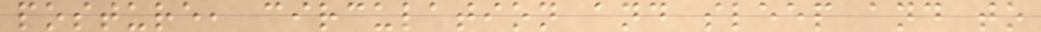posture, circulation and sleep and to
